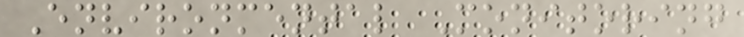Environmental Monitoring
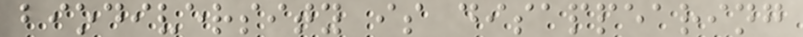biodiversity is disappearing
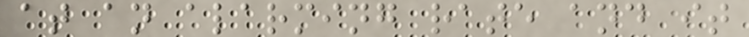at an alarming rate and it
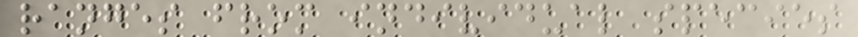ranges from individual species
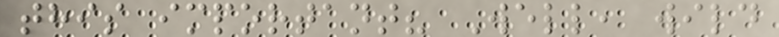this important? Well, wild
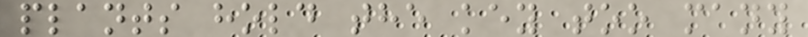plants hold the key too many
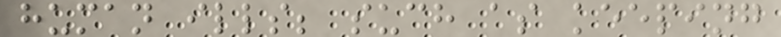human ills; such as keeping
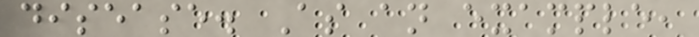disease. As an example,
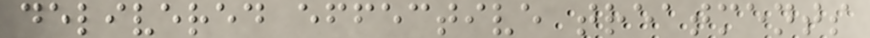delivered effective treatments
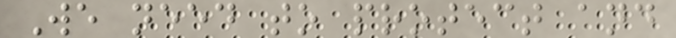We need to protect and
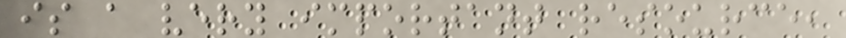is a very important resource,
